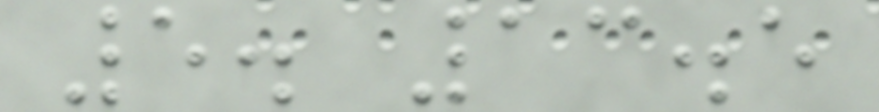5. 13.5
